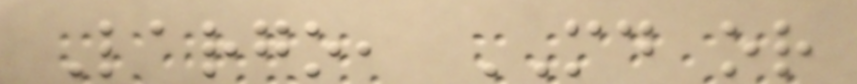Largo, MD or
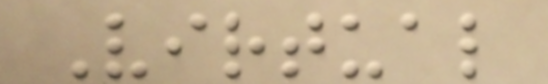Virtual
